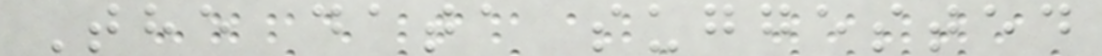The data suggested
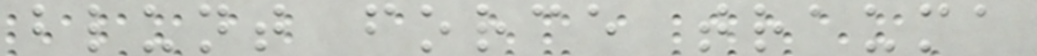blunt force trauma
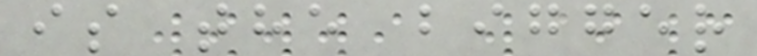is the bigger
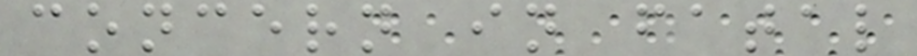concern in fatal
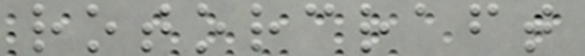rotorcraft
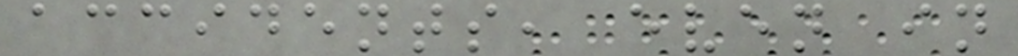accidents, even in
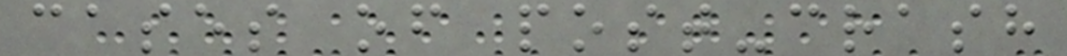cases of post-crash
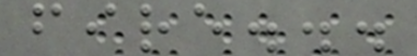fire...
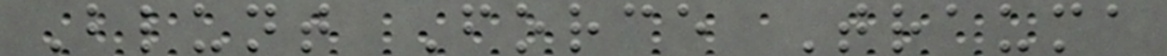Blunt Force Trauma
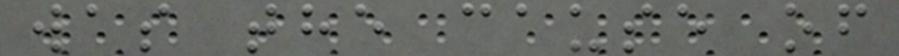was the cause of
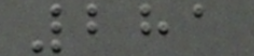281
